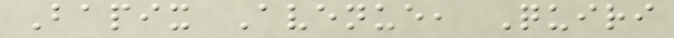Bapix Avenue, Quiri
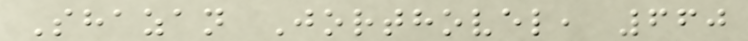Shazan Jorthovel, 660
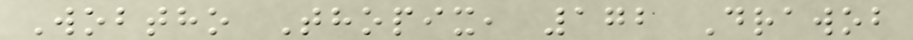Wobtho Thopix, 172 Drawob
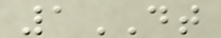1DT
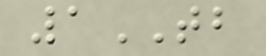1TB
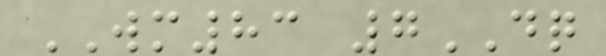WM83 7DQ
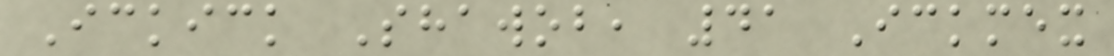Ickick Shawob, 41 Ickmex
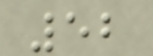52
